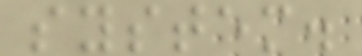system.
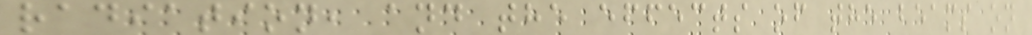radiation, and the effects of the beams on
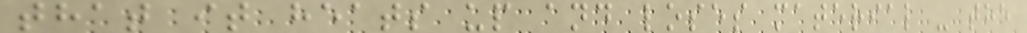that it heats up and loses material - the
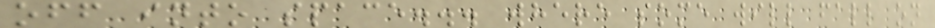off into space... where some will fall on
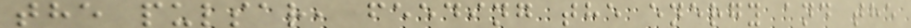the pulsar, feeding the energy and the
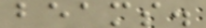beams.
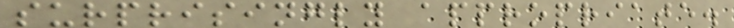surprisingly appropriate.
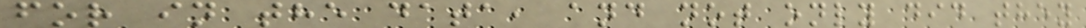for in the data, and not only did they
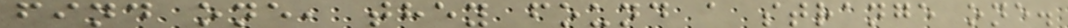find one, they found a strange one.
